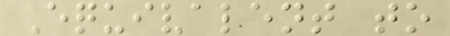Equivalent to
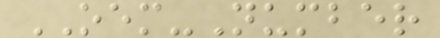OEM-Number
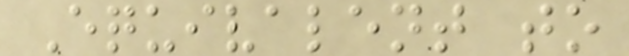Equivalent to
